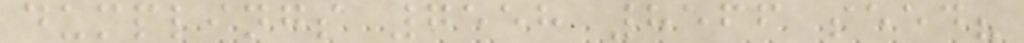dumplings 7558 8566 seed?
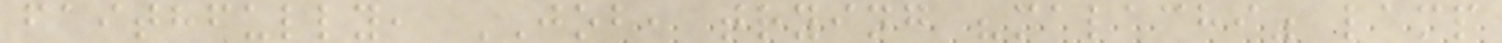faithfully, JOB, trying "malachi" lamp
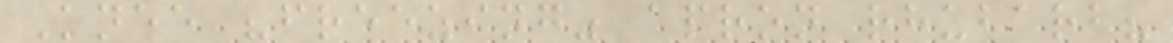Knee "freezing" apron rhubarb?
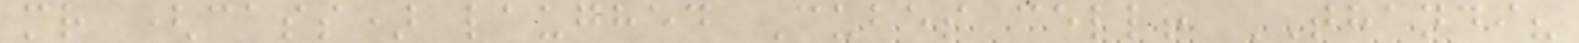mr (cass) laughed Cubes cell! THANDI?
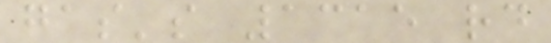gas's 1315 rd
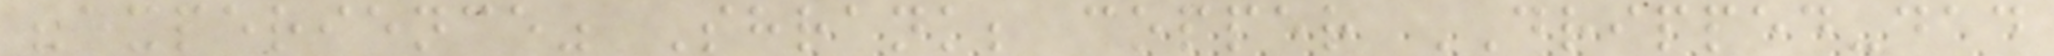"experience" Shrank; copper DRIPPED-dad
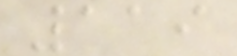119
